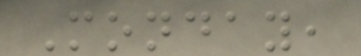Monday,
